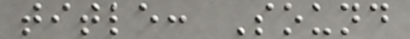title: Sound
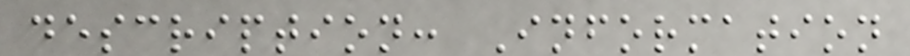description: Information
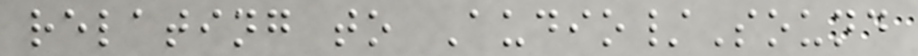relating to Audio/Sound
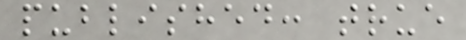published: true
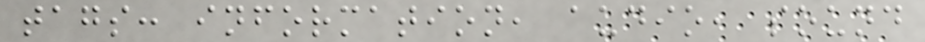tags: information, audio, sound
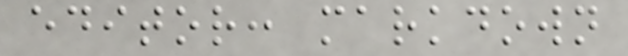editor: markdown
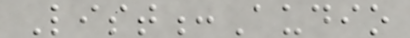List:Audio
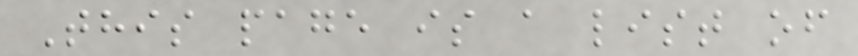This page is a list of
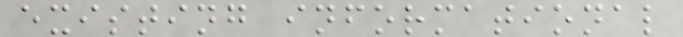existing informational
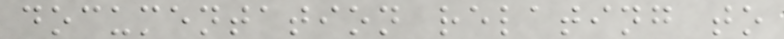documentation relating to
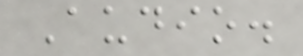Audio.
